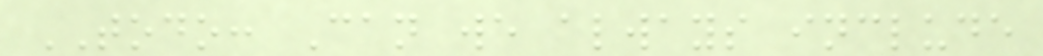TODO: Can we always include
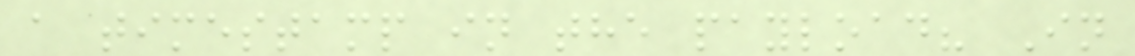a timestamp in the payload? In
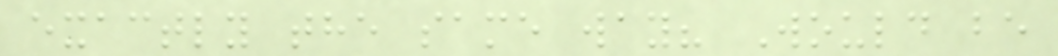exactly the same way? Would be
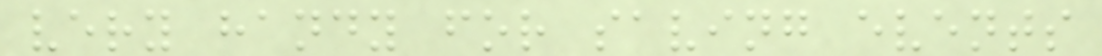very handy for saving events
